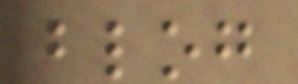blog
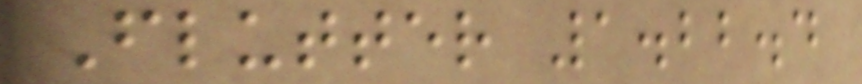Flutter 1.22.4
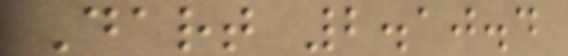Dart 2.10.4
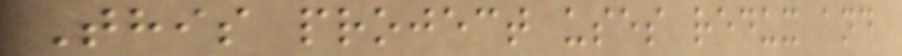This project uses redux and
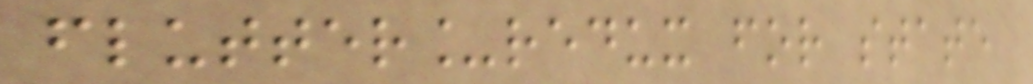flutter_redux for state
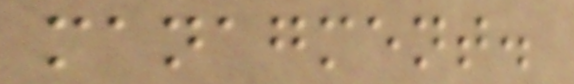managment.
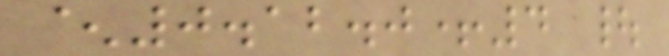^0.12.0+4 |
